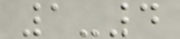1-4
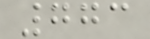773
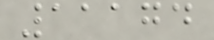11174
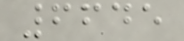6645
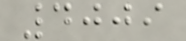4009
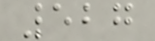527
